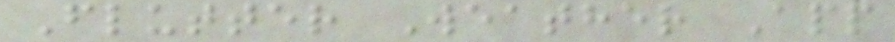Flutter Weather App
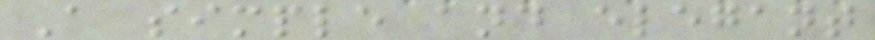A simple and elegant
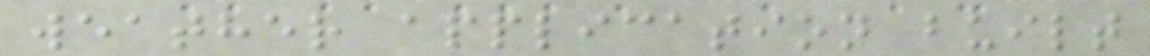weather application built
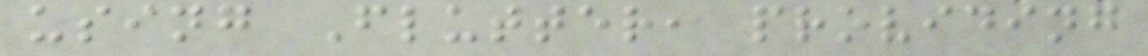using Flutter, providing
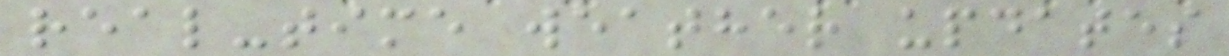real-time weather updates
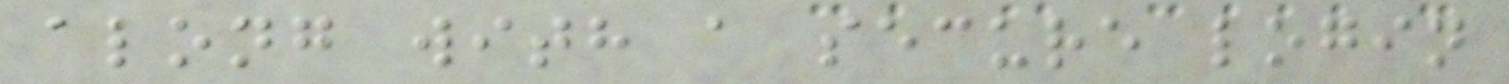along with a secure login
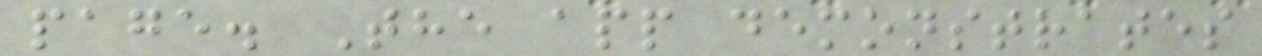page. The app demonstrates
